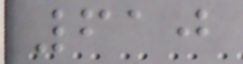610
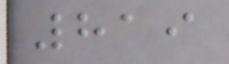819
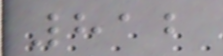812
